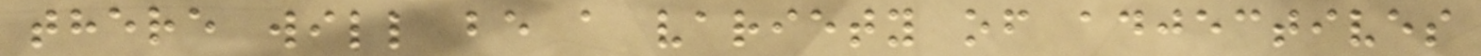there will be a variety of adjectives
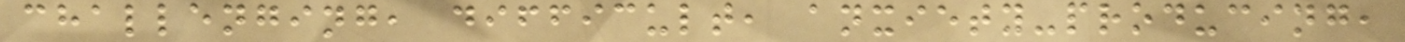challenging, difficult, anxiety-producing,
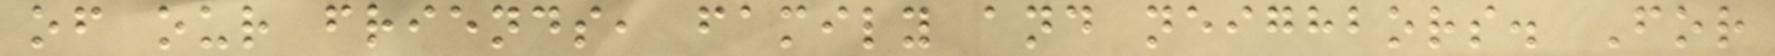of our friends, family and neighbors. For
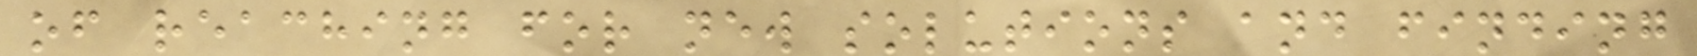of reaching for new solutions and finding
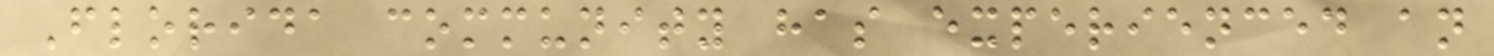Florida community has experienced an
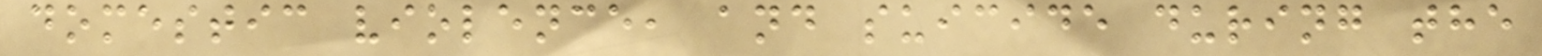domestic violence, and suicide during the
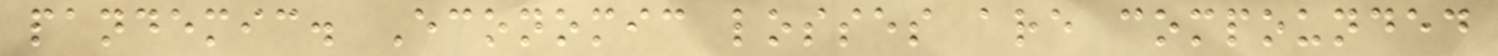pandemic. Economic losses are compounded
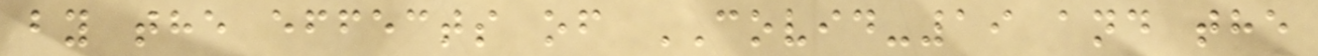by the effects of COVID-19 and the
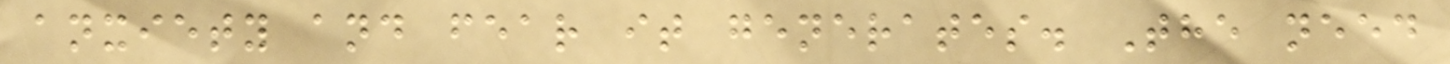anxiety and fear it generates. The need
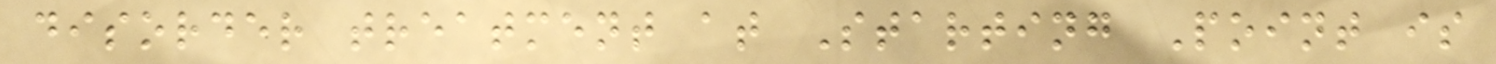disorder treatment at Starting Point is
